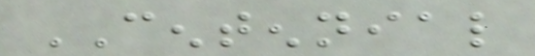CENTENNIAL
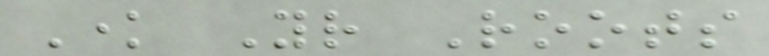Know Your Roots
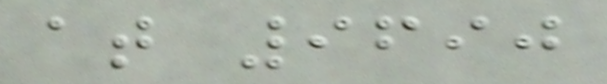at 9690
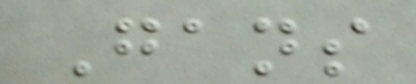Gans
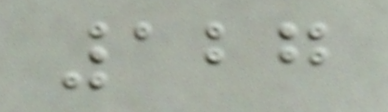127
